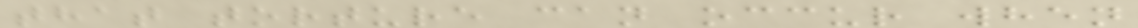that torture can occur when
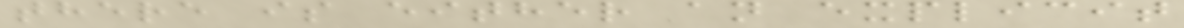there is either an explicit
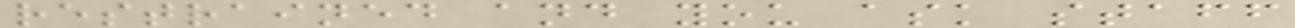restrained and you ask staff
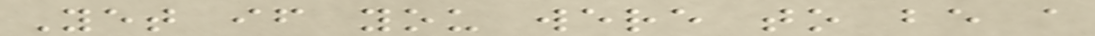Yet if you were to be a
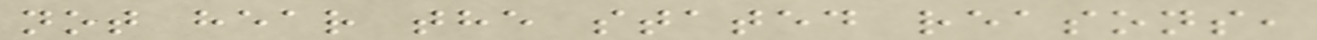not hear the stated reasons,
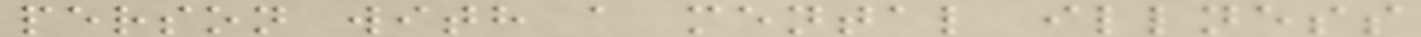person with a mental illness
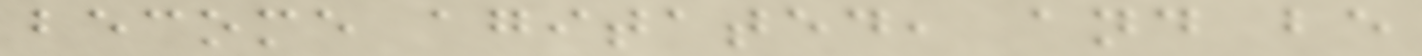become agitated, and be
